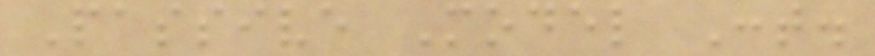Passive Model Cont.
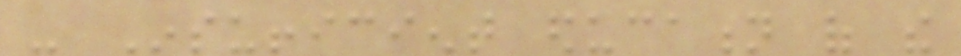- Insufficient education of the
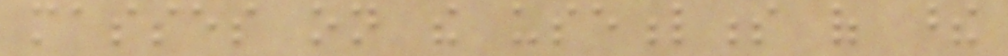masses on the usefulness of these
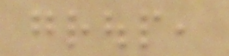group,
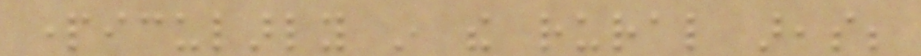particularly in the rural areas;
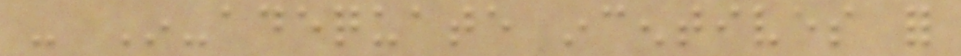- In-adequate incentives for
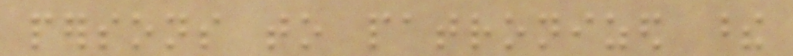persons to patronized these
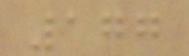177
